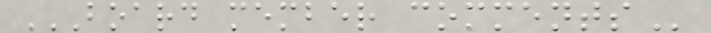BOARD MEMBER COMMENTS
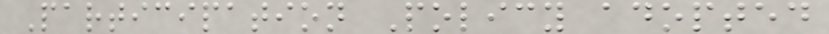Participation Policy adopted
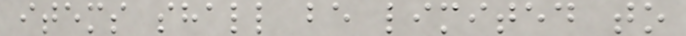items shall be limited to
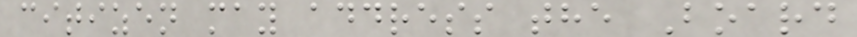citizen may address the Board
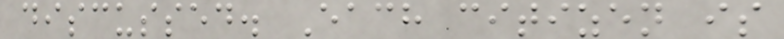discussed. Each citizen is
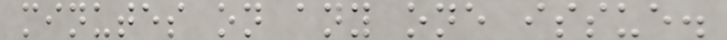minutes on any one issue.
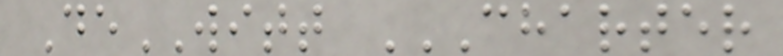DeWITT CHARTER
